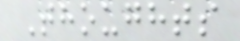Thoughts
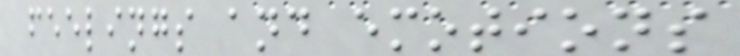feelings and emotions
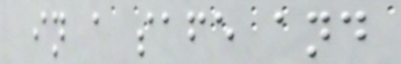in a safe and
